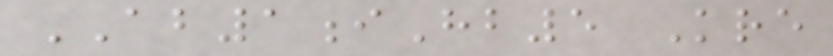AB1iHb5 Kre
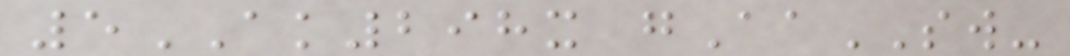5AK298x gAaSW-
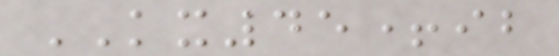KX45+ib
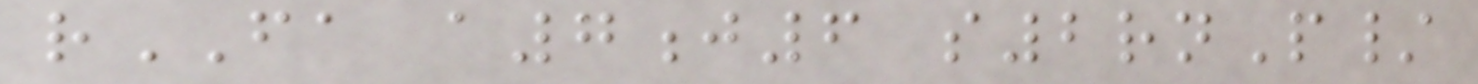rFA a7j6 s2rnP/
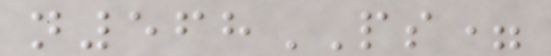n568PS=
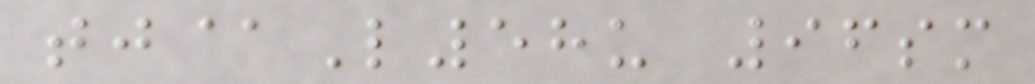tj@L58u 96sm
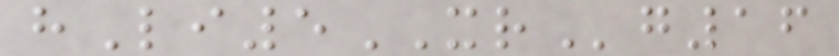hLi5XRg16
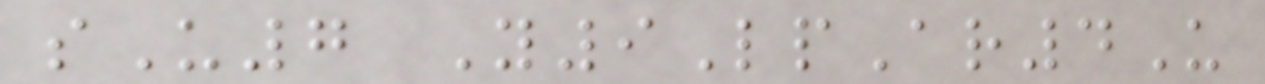sU7 Y9LpAr4U
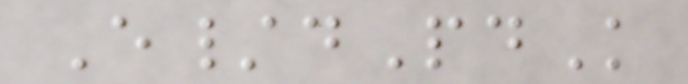E/dPdK
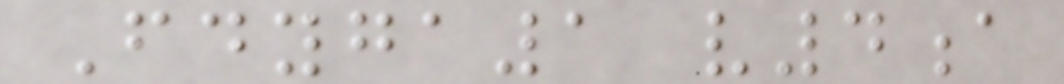Fdyga1 v4a
